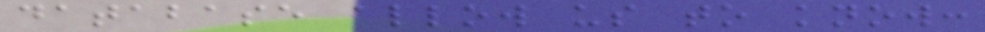database allow us to know:
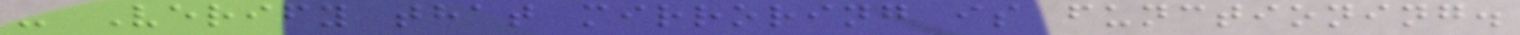- Verify that mirroring is functioning.
